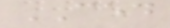CED
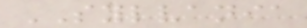SYLVANIA
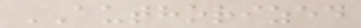AUTHORIZED
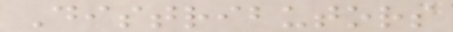Distributors
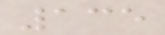135
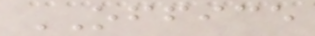OFFICE
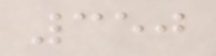350
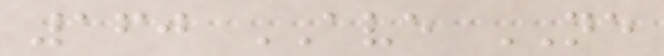160 AVE NE
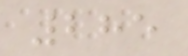285
